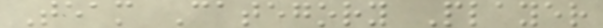Team Category Player
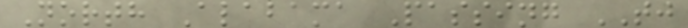North Alabama Passing TJ
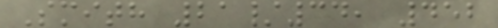Smith 21/34, 452
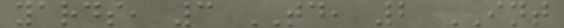yards, 3 TD, 2 INT
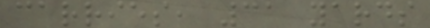carries, 31 yards
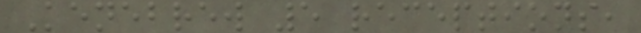Kenebrew 5 receptions,
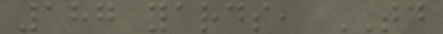187 yards, TD
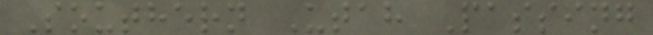Southern Utah Passing
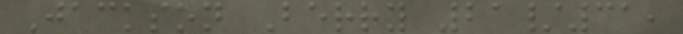Jackson Berry 21/31,
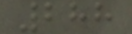288
